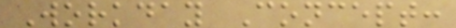Workday Concept:
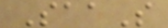SaaS
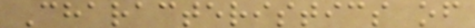Characteristics of
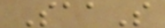SaaS
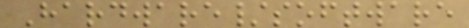Hardware/software
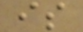is
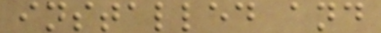installed and
